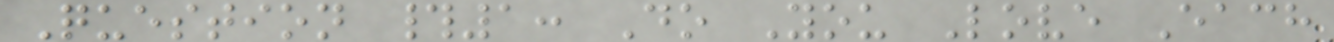Question #1: Do You Love Each
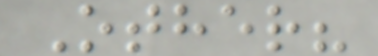Other?
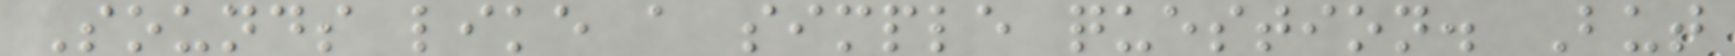Sounds like a simple question. But
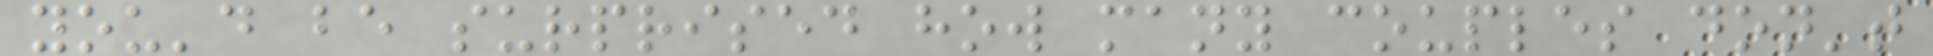you'd be surprised how many couples don't
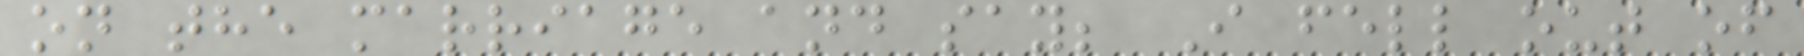on the marriage and say; I fell out of
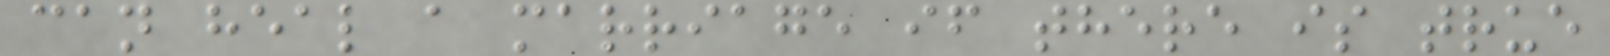can heal a marriage if there is true
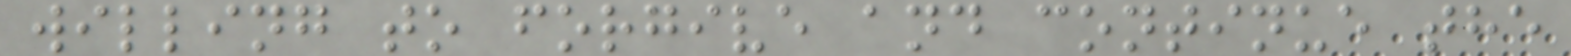willing to forgive and continue the
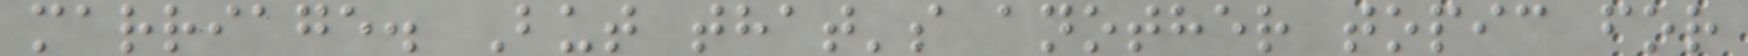marriage. But that's another topic for
